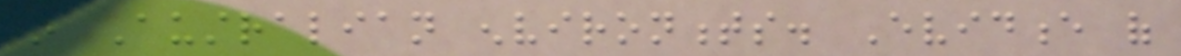in Australian environments. Evidence of
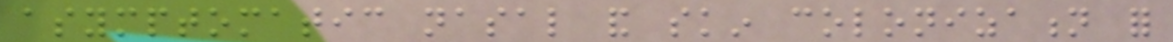asymptomatic nasal and skin colonization for
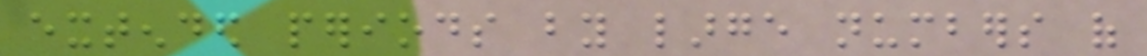extended periods by large numbers of
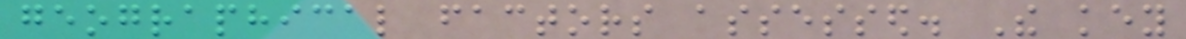geographical factors assessed. The key
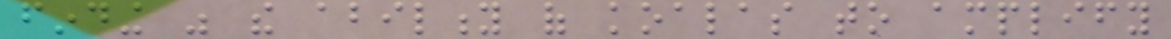finding was the ability of koalas to amplify
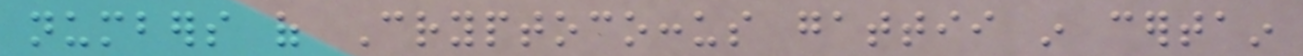numbers of Cryptococcus gattii in certain
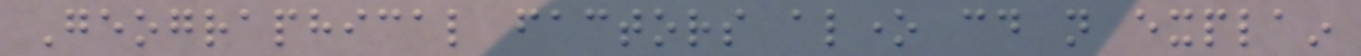Geographical factors alone could not explain
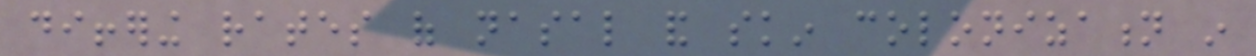differing rates of nasal and skin colonization in
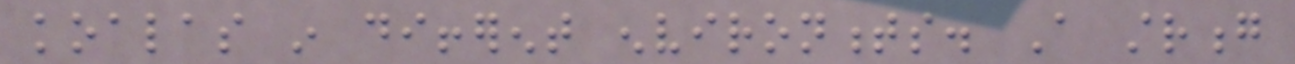koalas in different environments. A strong
